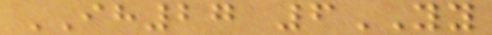IH27 6YY
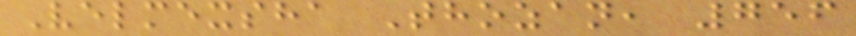Velmexsha Thozan, 756
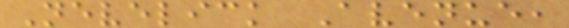Nevelick Avenue,
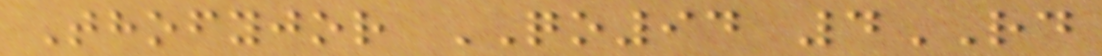Thofyjor QO94 4RD
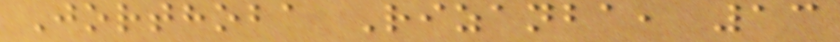Jorthoba Rizanba, 13
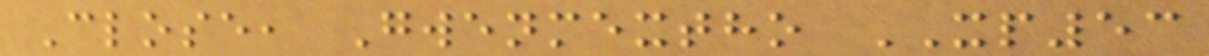Close, Gwenmextho XP53
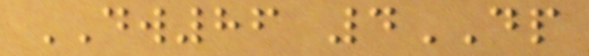DW86 4DP
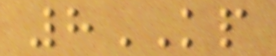8KP
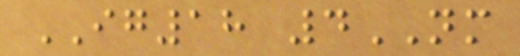IG18 4NM
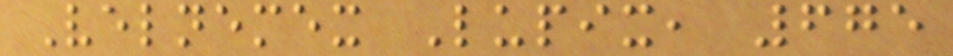Velnemex Lupix, 675
